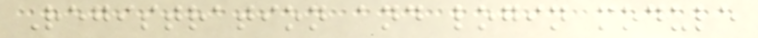Registration and login module
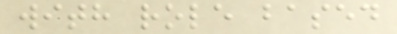with role based
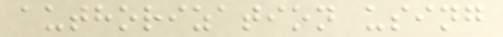authorization using
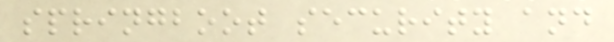springboot security and
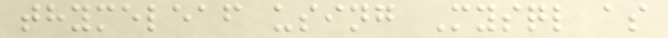thymeleaf using Mysql as
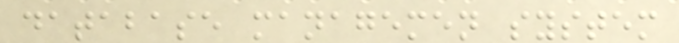database managemen system
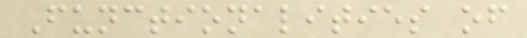Functionalities of
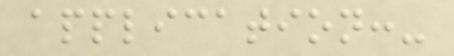application:-
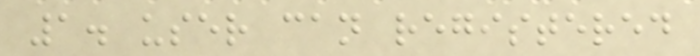1. user can registered
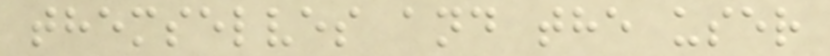themselves and the user
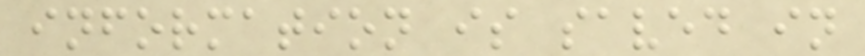information is saved in
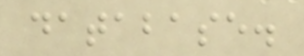database.
